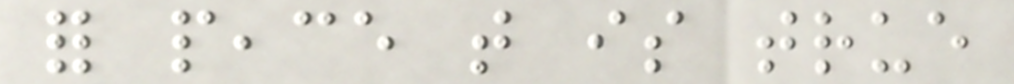for peace that is true
